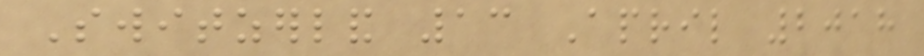Switzerland 13 April 2018
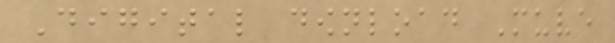Digital download Muve
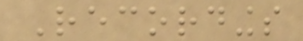Recordings
